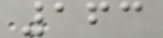163
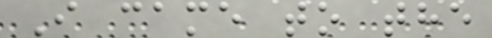I came to the
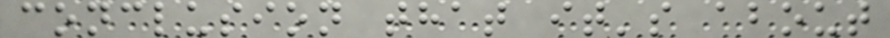conclusion that it's about
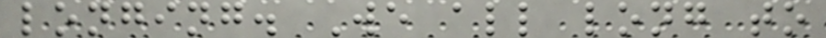longing. We all long to
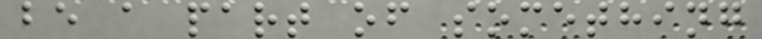be a part of something
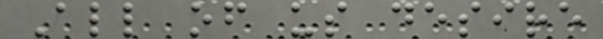All of us desire
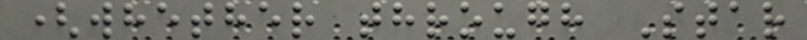(whether through Star
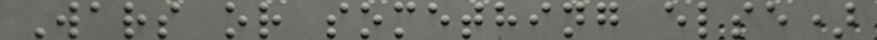Wars or something else)
